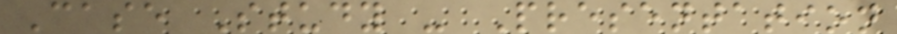Case Study - Presentation
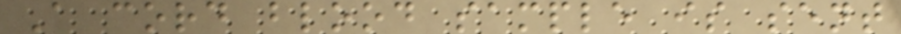A cord blood sample is sent
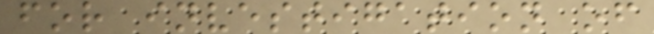for investigation of
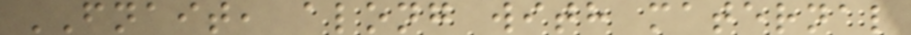FNAIT, along with maternal
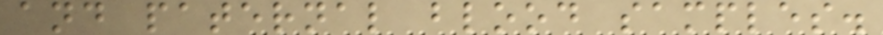and paternal blood samples.
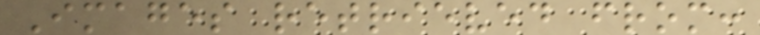Images retrieved from:
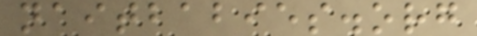naitbabies.org
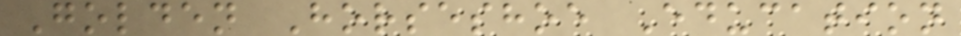Golden Horseshoe Education
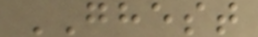GHEST
